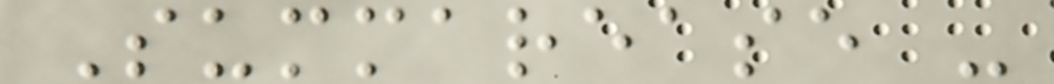Summarease -
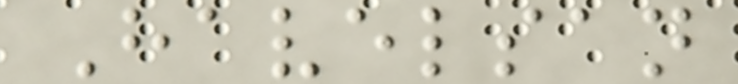Havelsan
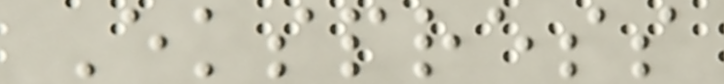Ekspress
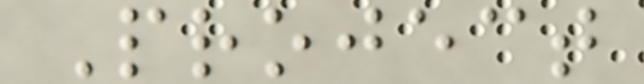Project
